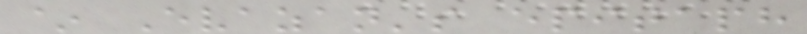~ Evazan's epitaph
